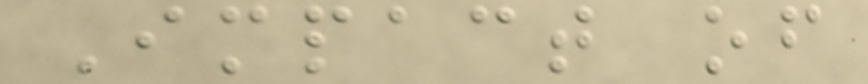Impact of
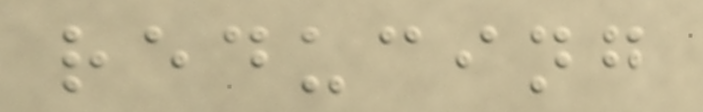reducing
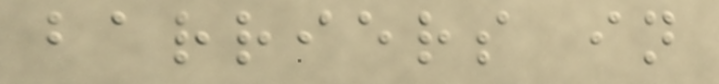barriers in
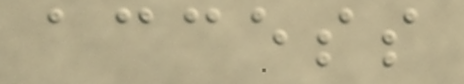access
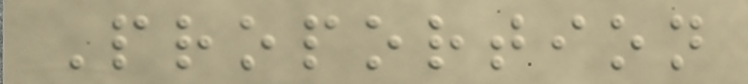Proportion
